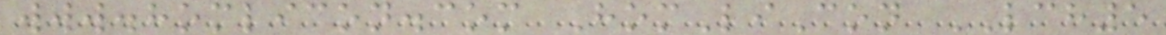www.homlicon.com HomLiCon LCH5
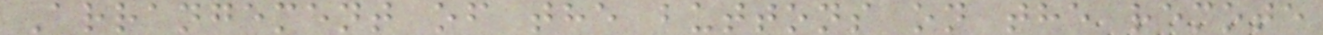Arrangement of the buttons on the remote
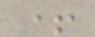+
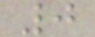0
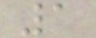1
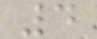4
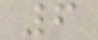6
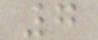7
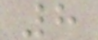8
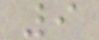9
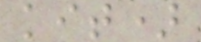kit)
